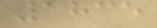1835
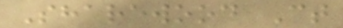Sharewood Ct
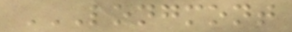LONGMONT
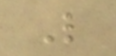L
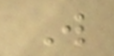W
